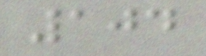104
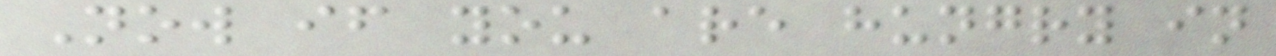Now if you are hungry in
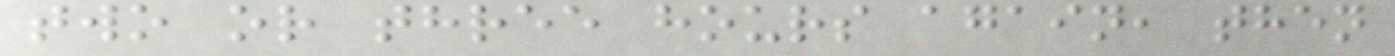two or three hours again, then
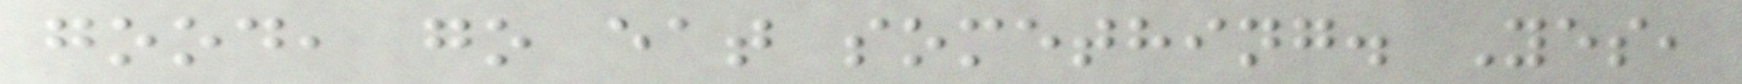good, go eat something. Yes,
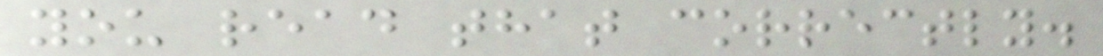you read that correctly.
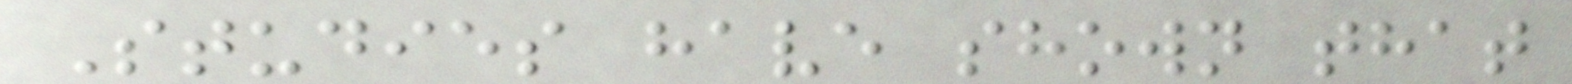Studies have shown that
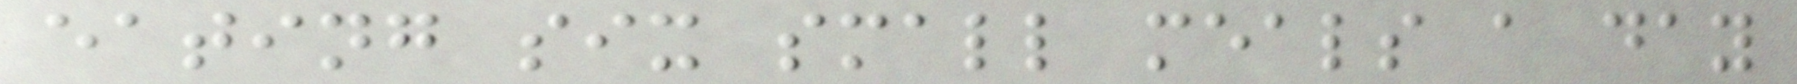eating six small meals a day
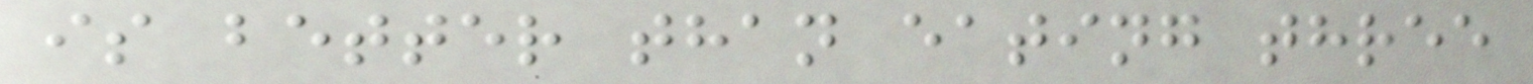is better than eating three
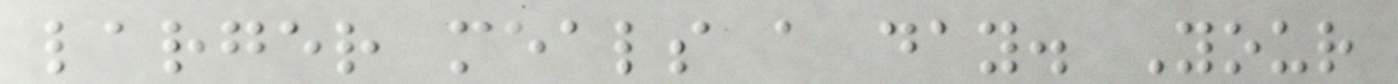larger meals a day. Your
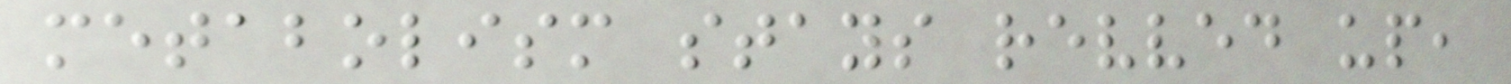metabolism stays revved up,
